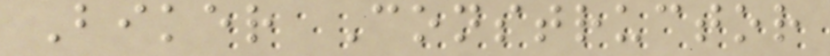Biker Constructor
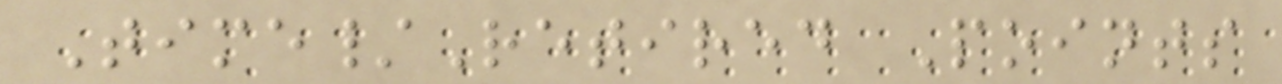Time/Retired Points
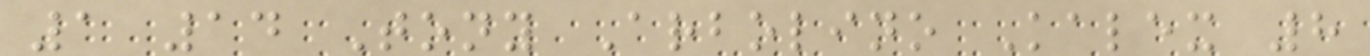1 14 Tony Arbolino Kalex 8
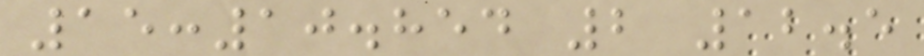15:10.854 2 12.5
